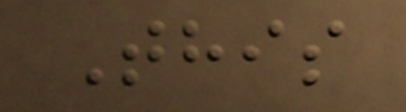This
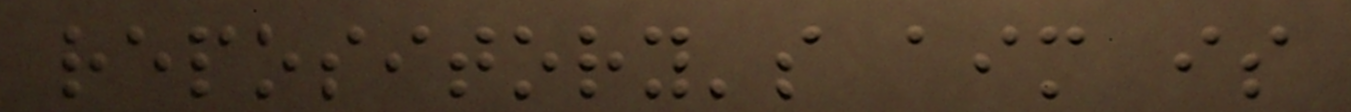repository's aim is
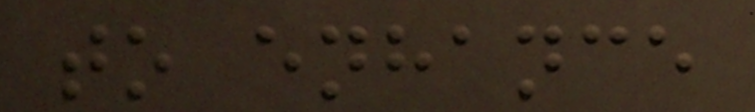to enhance
